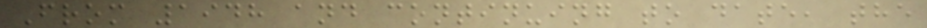From 1948 and continuing to date, the
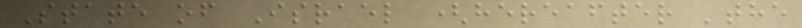State of Israel (hereafter 'the
